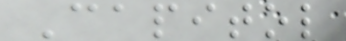Capitol
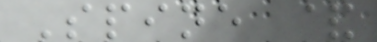Spine &
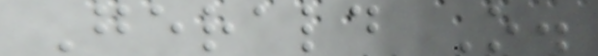Gerald O.
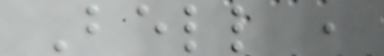Bell ,
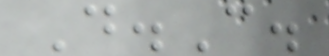D.C.
